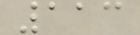113
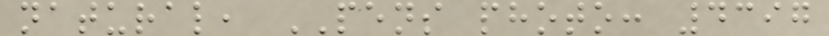natural, PENS photo: 4397
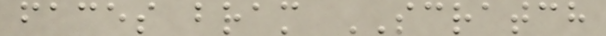faces bram SCRATCH
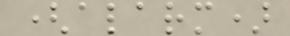(alarm)
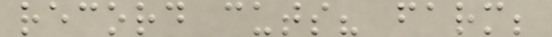record cuts? farm;
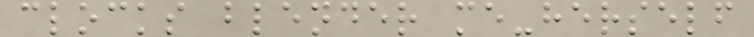clocks blender me-herself
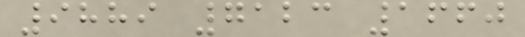9889 7123 1660
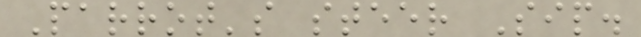Parrot's steer Sip.
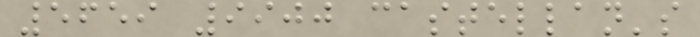5659 9900 castellan's
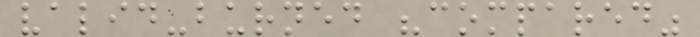valid-burned "compared"
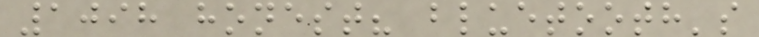1098 honest? bluetooth's
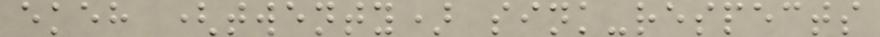ekeh (twenty) sink-respects
